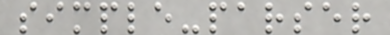simple-parser
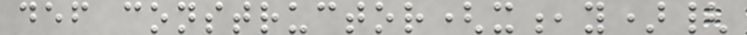def constructor(x,y){
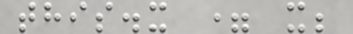this.x = x;
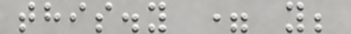this.y = y;
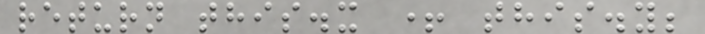return this.x + this.y;
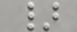}
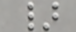}
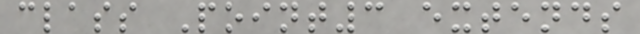class Point3 extends
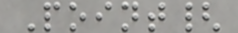Point{
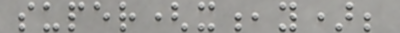super(x,y);
